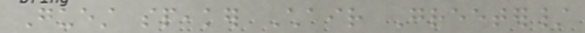Guest speaker Chair Greeter/
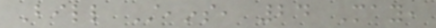Bill Steains, 24 May,
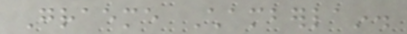Graeme Chamberlain.
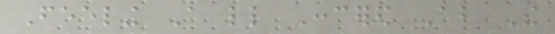Feeling A little Concered About The
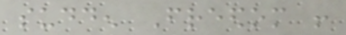sudden Freedom !
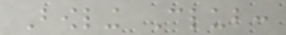Bowling Club:
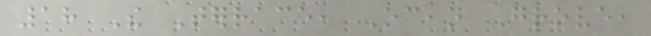18 The Terrace, Ocean Grove,
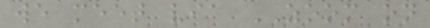we meet via ZOOM on
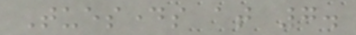Tuesdays at 7.
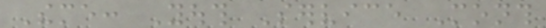Theme: Youth Service Month
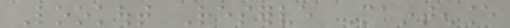Lookout Reserve Maintenance
